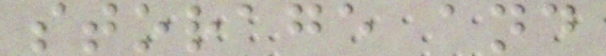storage and
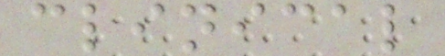clinical
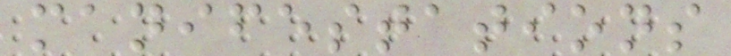manifestations
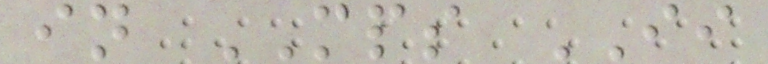in MPS II
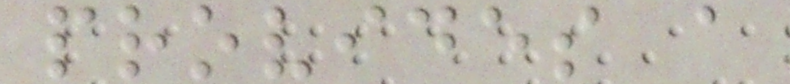provides a
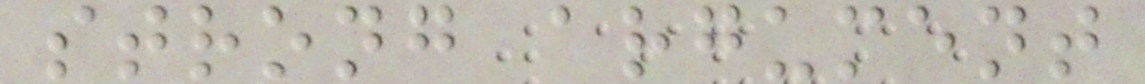strong argument
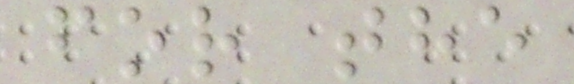for the
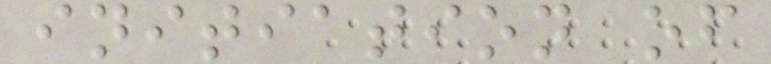initiation of
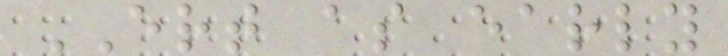ERT as early
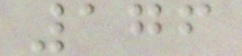176
